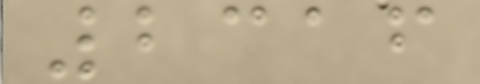2316
